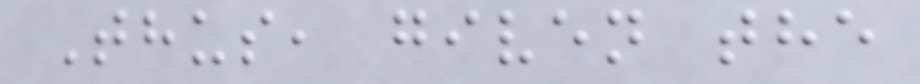Thus, given the
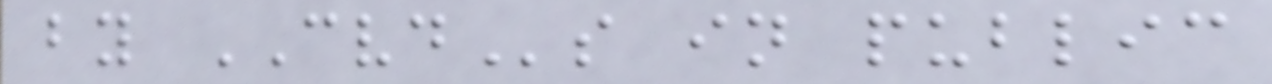by CVDs in public
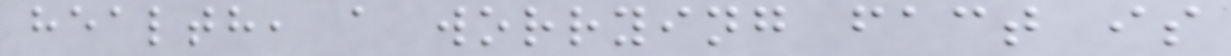health, a worrying fact is
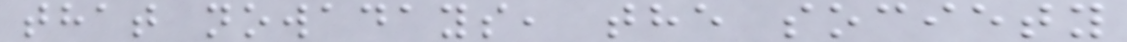that nowadays, the society
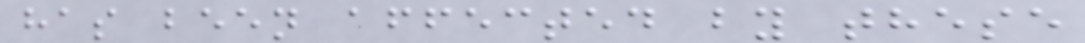has been affected by these
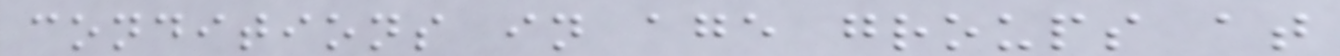conditions in age groups at
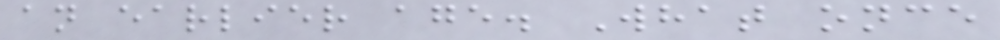an earlier age. What once
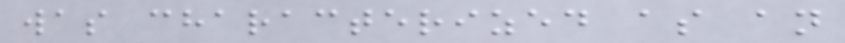was characterized as an
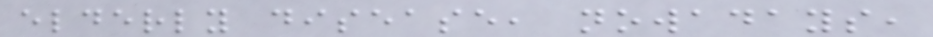elderly disease, nowadays,
